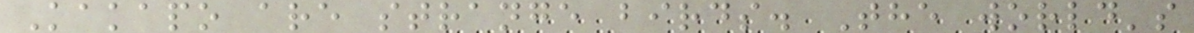Kakapo are strange birds. The world's
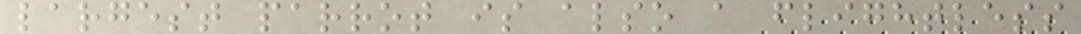largest parrot is also a flightless
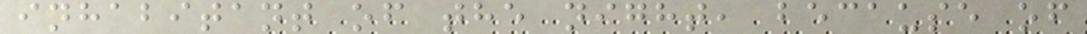inhabitant of the night, because of
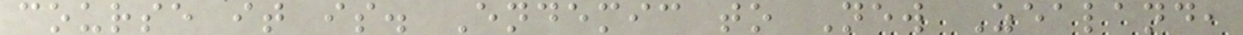course it is. Endemic to New Zealand,
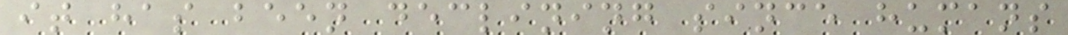it has been declining since humans
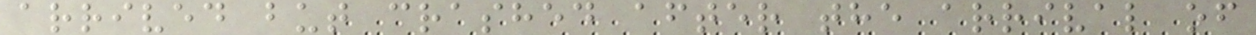arrived but crashed after the arrival of
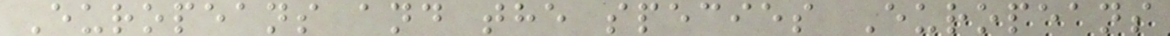Europeans and the species Europeans
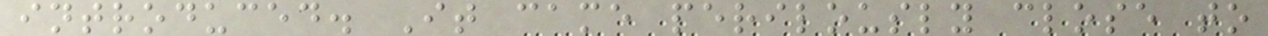introduced. It came perilously close to
